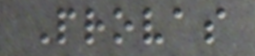Provas
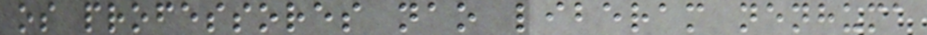os professores nao liberam nenhuma
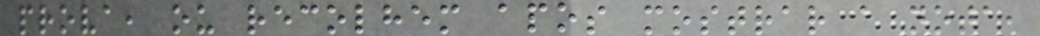prova, ou recolhem apos mostrar a nota,
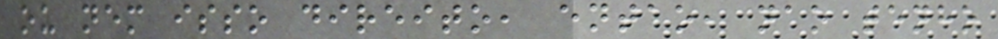ou nem isso direito, entao, nao tenho
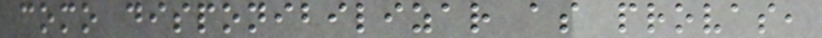como disponibilizar as provas,
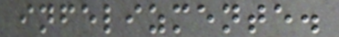infelizmente.
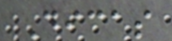Dicas
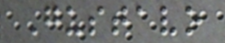Gustavo
